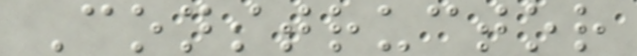Constructor
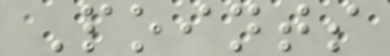Points
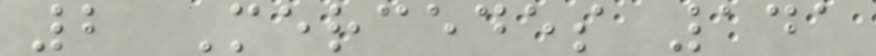2 Mercedes 141
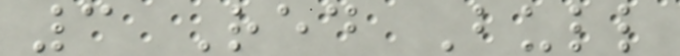3 Red Bull
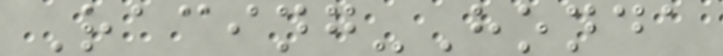Racing-Honda
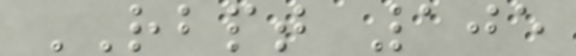RBPT 105
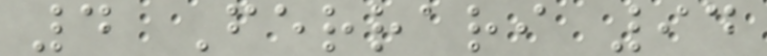4 Ferrari 94
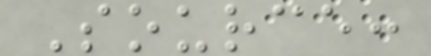Source:
